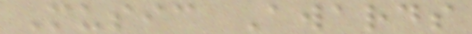Music Awards
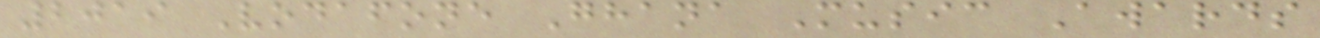2019 Vodafone Ghana Music Awards
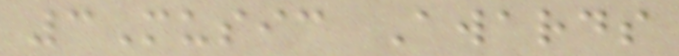3Music Awards
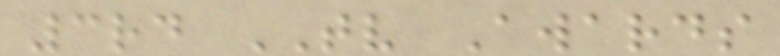3rd TV Awards
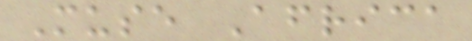Muse Africa
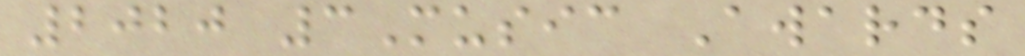2020 3Music Awards
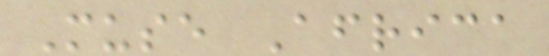Muse Africa
